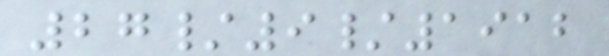27/9/1912
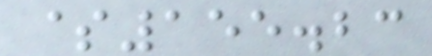$155.23
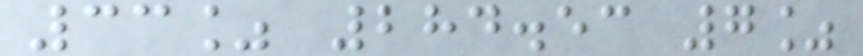33% 284.53 7%
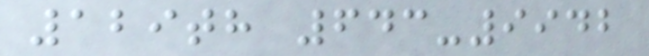129th 643-9942
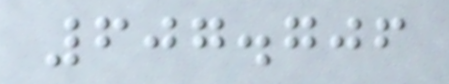607.706
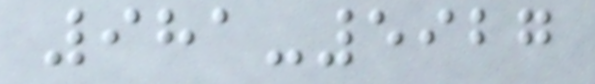981-5927
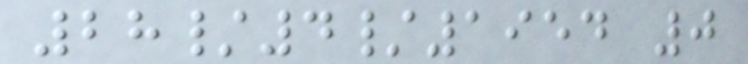28/4/1954 0
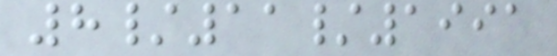8/11/1991
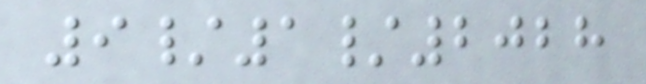9/1/2028
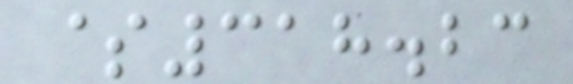$318.23
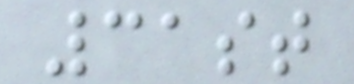31st
